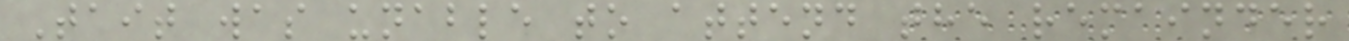Tait was unable to attend the remainder
